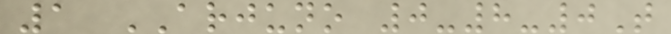1 ARJUNO 0-8-0T
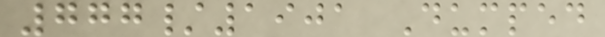777/1901 Dumped
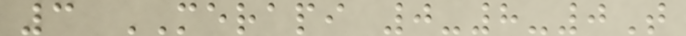3 MERAPI 0-8-0T
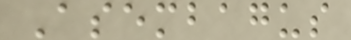Asembagus
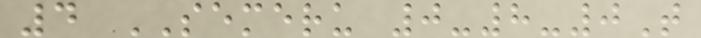4 SEMERU 0-8-0T
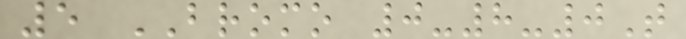5 BROMO 0-8-0T
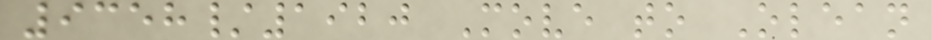9358/1920 Move to Olean
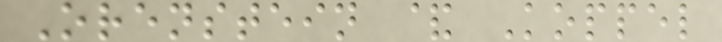Orenstein & Koppel
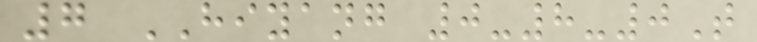7 HIYANG 0-8-0T
